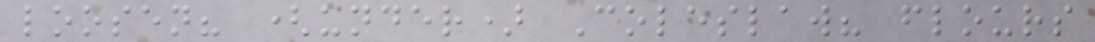loosen? (under) Coleslaw? flours
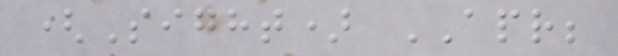(Sight) APR;
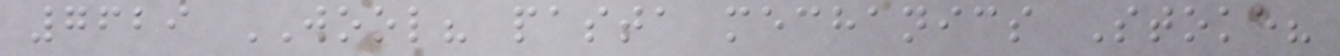7629 WOOL? pasta mechanics Stoke?
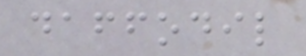daffodil
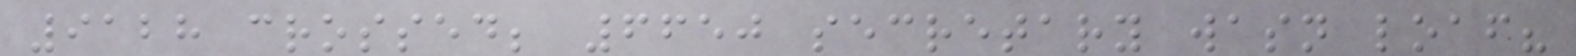9128 crossed; 6650 secretary wasn loaf?
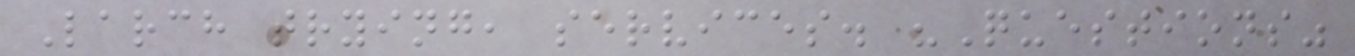Larch trying, services. "Questions"
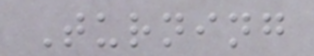Turning
